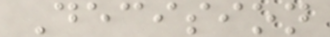Decision
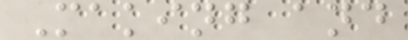Making and
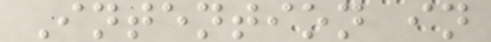Intention in
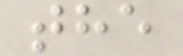the
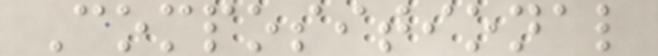Compositional
